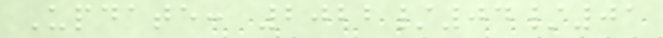Update: 2022/04/01
